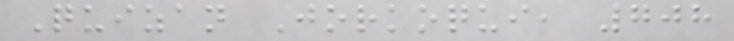Quizan Jorkoqui, 708
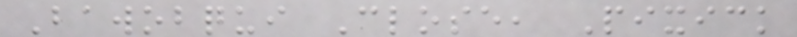Bawobqui Close, Pixick
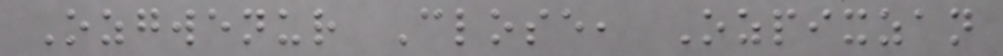Ozgwenur Close, Ozpixzan
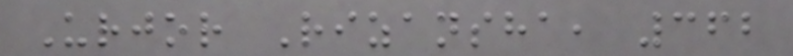Urjor Rizansha, 362
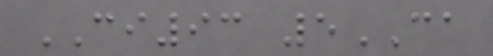CI93 5CA
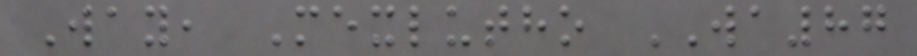Way, Mexlutho WA87
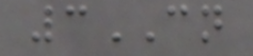3CN
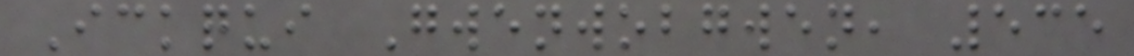Ickqui Gwenwobgwen, 535
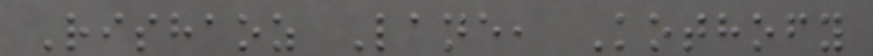Rishaoz Lane, Kothofy
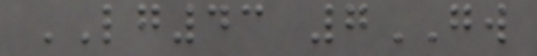LG43 7GW
